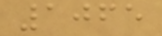1065
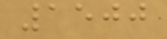1500
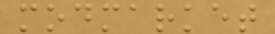modmarket
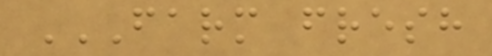FARM FRESH
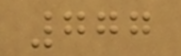777
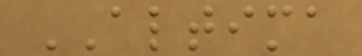ALTIMA
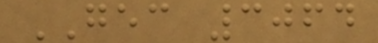GEC 3064
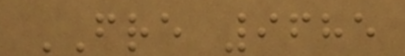FRE 9685
